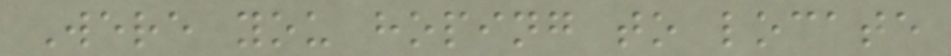Were you hoping to locate
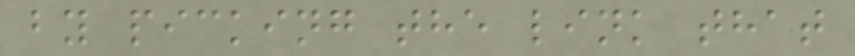by picking the link that
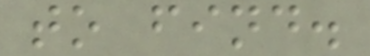to find.
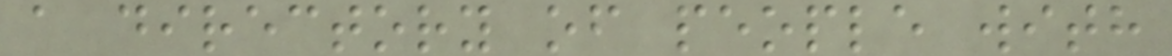a directory of people with
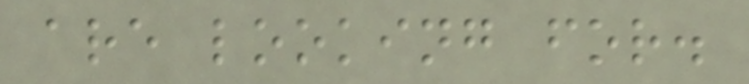are looking for.
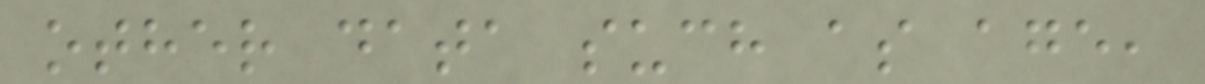other data such as age,
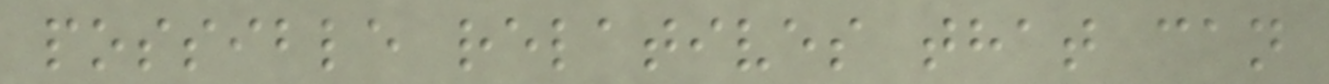possible relatives that can
